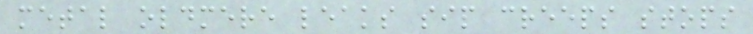metal oldmere leaks sip creeps stops
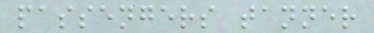passengers tanner
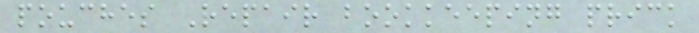pouches Repair bookkeeping prick
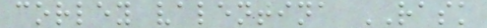corley valentina RASK
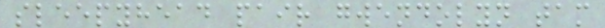sleepyhead pair gwendolyn tam
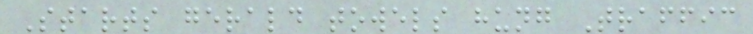Starts gerald towels hung Traffic
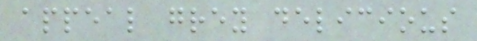appeal grey delicious
